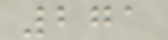271
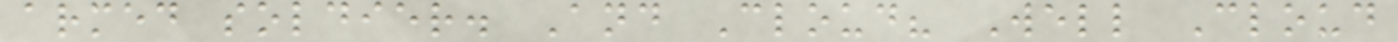armed soldier. And Cloud? Well Cloud
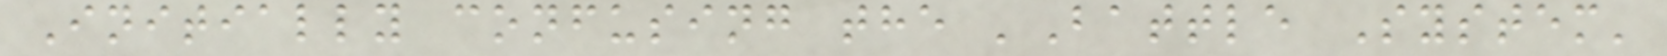Initially confusing the 'Battle System'
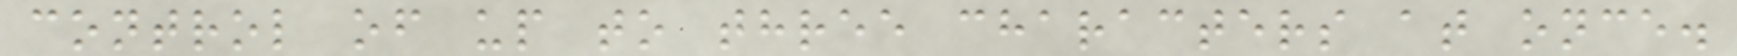control of up to three characters at once.
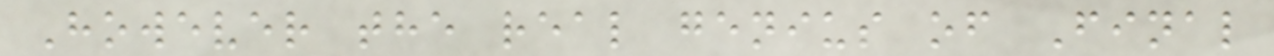However the real genius of Final
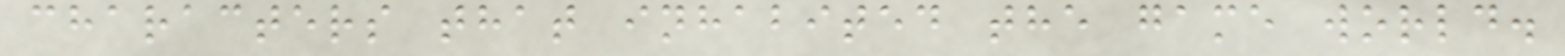characters that inhabited the game world.
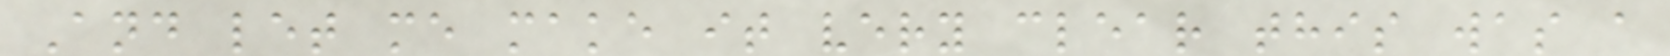And let me make it very clear this was a
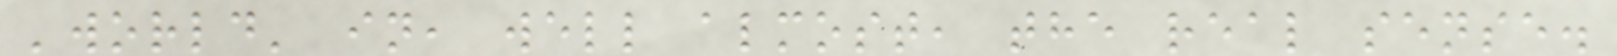'world' in, well almost, the real sense.
